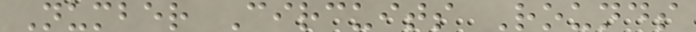Number Circuits Rounds
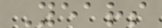Years
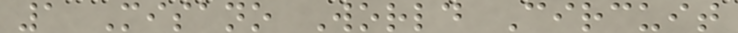1 Misano World Circuit
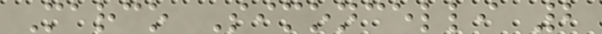Marco Simoncelli 2
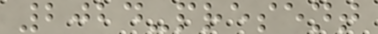2024-present
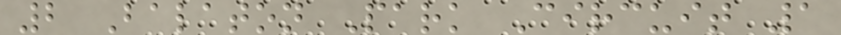2 Balaton Park Circuit 1
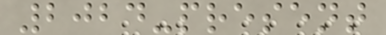2024-present
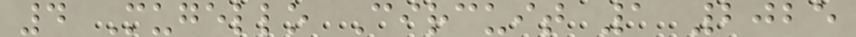4 Mugello Circuit 1 2025
